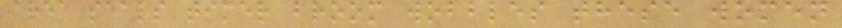area seals timer broom wobbles these women
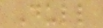Dull
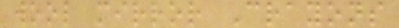wool mirror Crayons
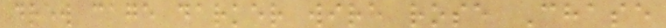drew cage darker wire rose Chase
